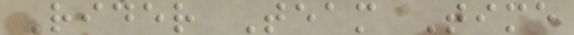Rider Team Time
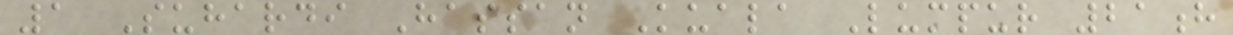1 Suhardi Hassan Kuala Lumpur 21h
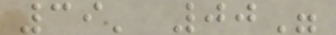39' 00"
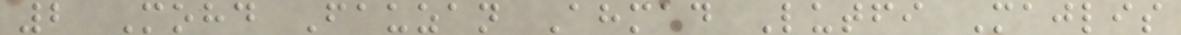2 Mohd Fauzan Ahmad Lutfi Majlis
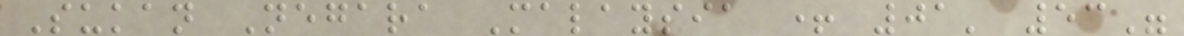Sukan Negara Malaysia + 01' 53"
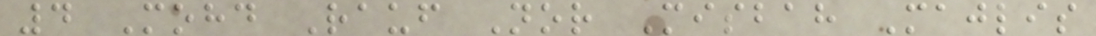4 Mohd Rauf Nor Misbah Majlis
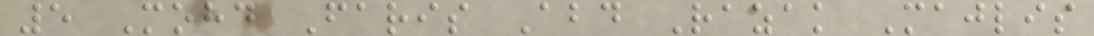5 Mohd Faris Abd Razak Majlis
